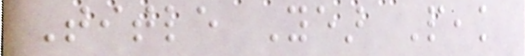Title Year Peak
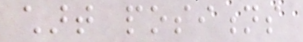chart positions
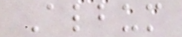Album
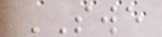SWE
